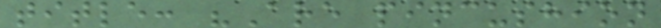title: "Are pincushion
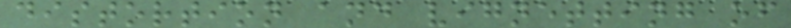distortion and vignetting of
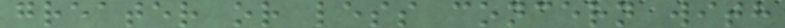greater or less concern with
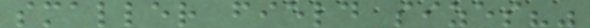smaller field sizes?"
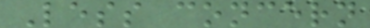Less concern
